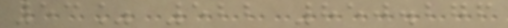53% 522 850.276
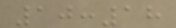10:18
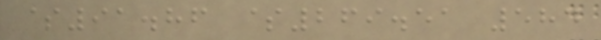$91.86 $269.51 584
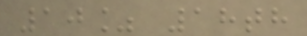10% 18th
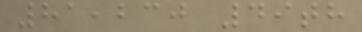81,230 49th
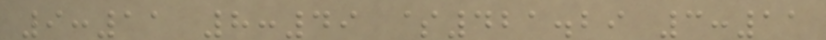9:11 8:49 $421.29 3:11
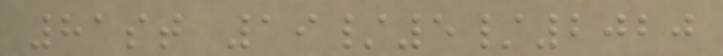81st 19/5/2020
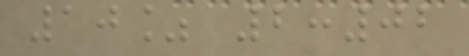10% 2:02
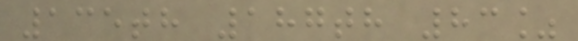135th 187th 83%
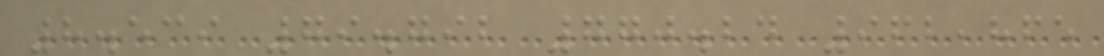8.539 79.792 770.24 962,865
